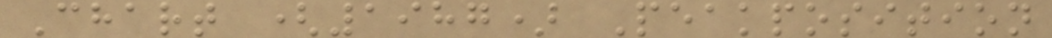Chart (1987) Peakposition
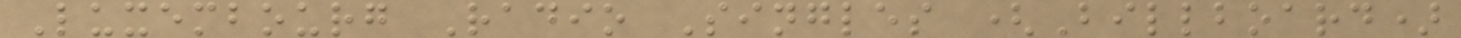Luxembourg Radio Singles (Billboard)
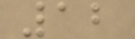12
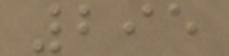295
